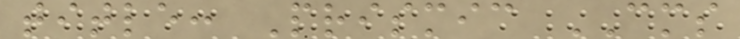title: Prismic CMS
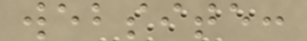website:
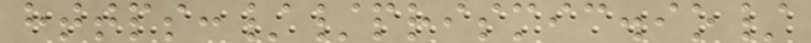https://prismic.io/
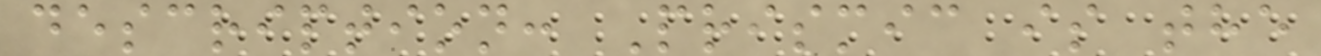description: Prismic is the
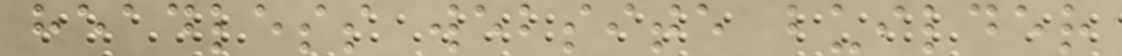headless website builder
